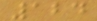124
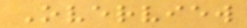Overview
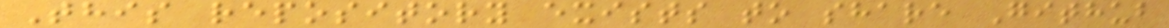This repository exists to share Github
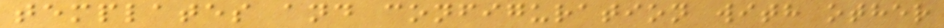templates and configuration with other
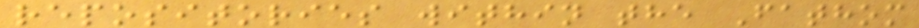repositories within the Fathom
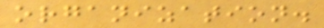organization.
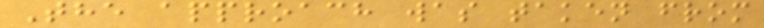The approach was taken from
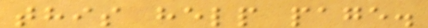this help page.
